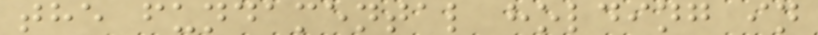the fundamental holding in
